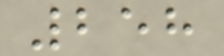258
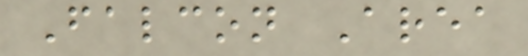Falcon Area
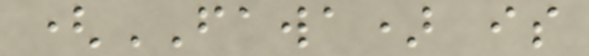(FAWA) is
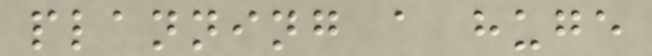planning a huge
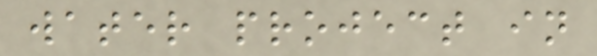water project in
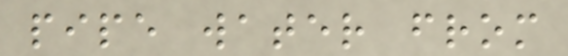pipe water from
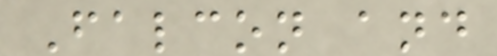Falcon and
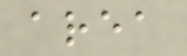area
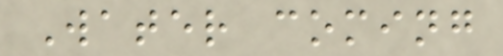Water coming
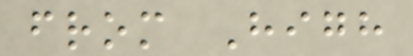from High
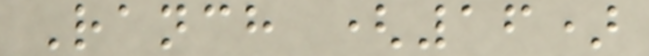Ranch (16)
